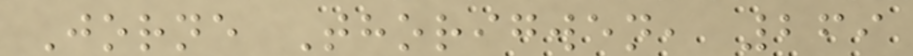Jorne Thorigwen, 269
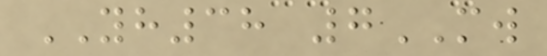YH38 7MW
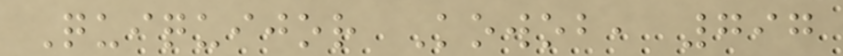Quiquijor Kowob, 797
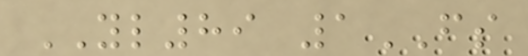YL89 1FS
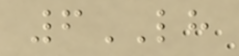6LH
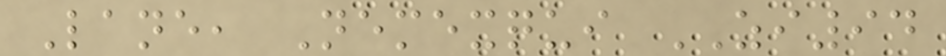Lane, Nemexqui ZI94
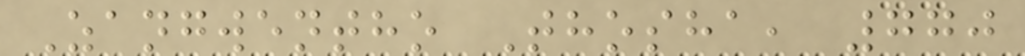Zangwentho Thosha, 770
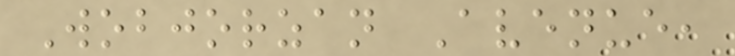Wobjorzan Avenue,
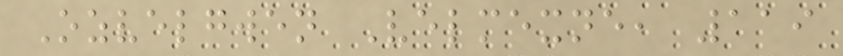Ozvelgwen Velmexne, 119
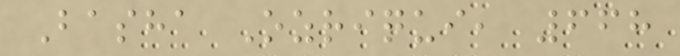Basha Ozriqui, 668
